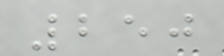250
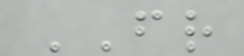FR
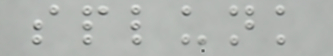splunk
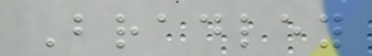Bradley
